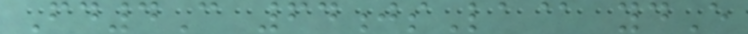Fd4C 64jsLa@ ydE
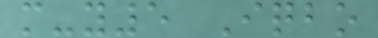m-y5 Iqbo
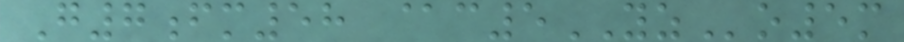G7fm58 @c5YZo5m
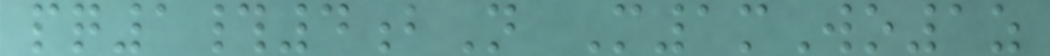pq1#4bN M1mWo1z
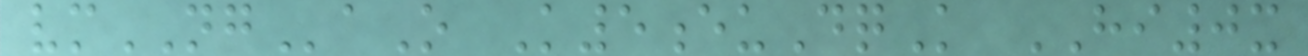vmNGaO K5euDqK HI0x
